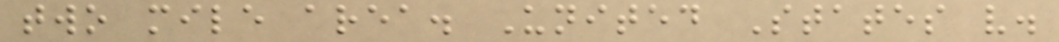two mile area. United States v.
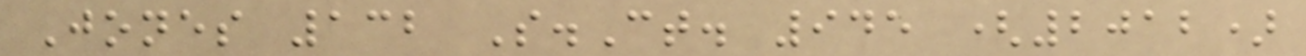Jones 132 S.Ct. 945 (2012)
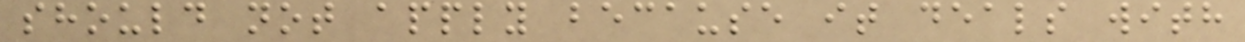should not apply because it deals with
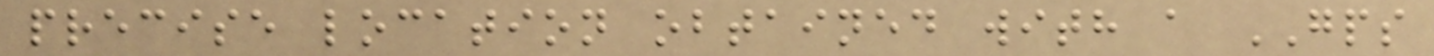precise location obtained with a GPS
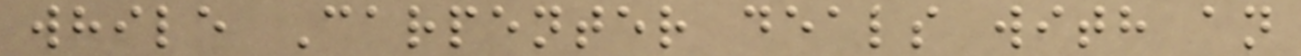while Carpenter deals with an
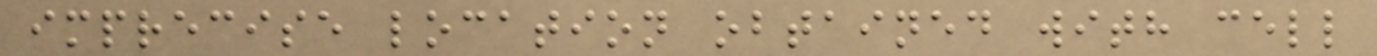imprecise location obtained with cell
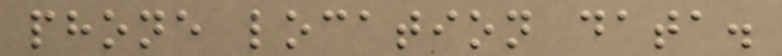phone location data.
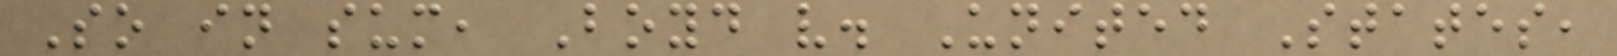So in sum, Boyd v. United States,
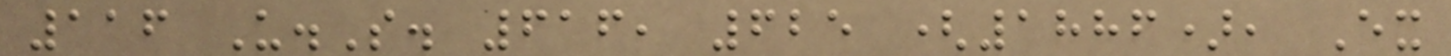116 U.S. 616, 625 (1886), Ex
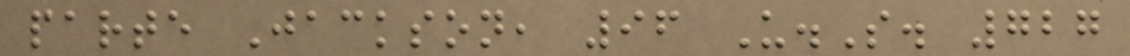parte Jackson, 96 U.S. 727
